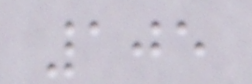105
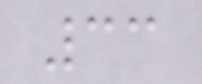33
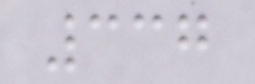337
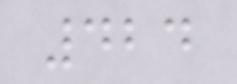424
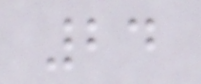24
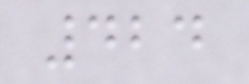424
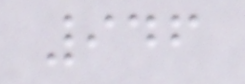946
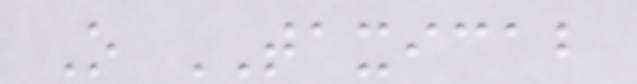O TAXICAB
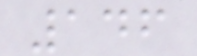146
